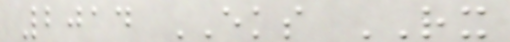2014 EKS RX
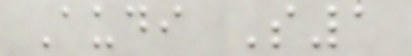Audi S1
